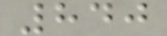840
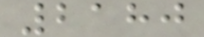2180
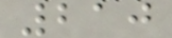210
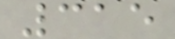315
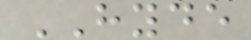HYDE
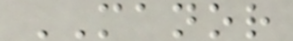MANOR
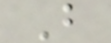B
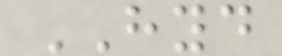HYD
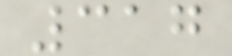317
